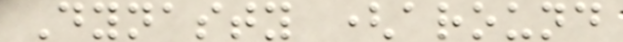Dynasty (around
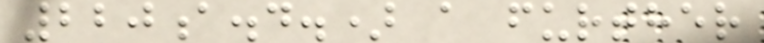220a.d.) a further
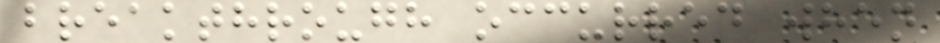breakthrough occurred when
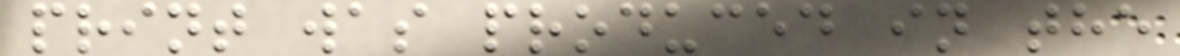print was produced in the
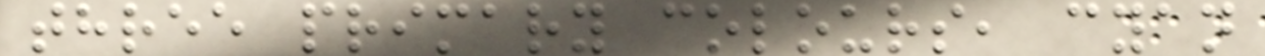three primary colours, cyan
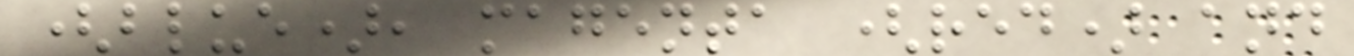(blue), magenta (red) and
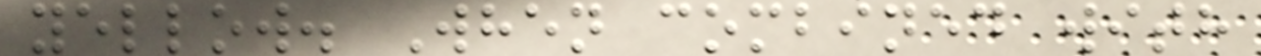yellow. When combined with
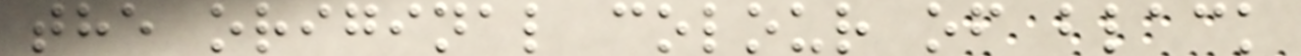the original colour of black
